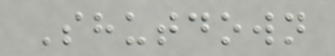Shutdown
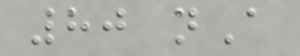80 nA
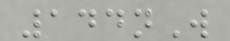144nW
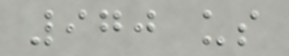970 us
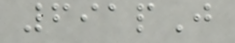691pJ
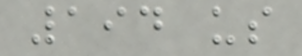194 us
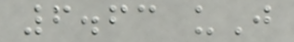6.63 uJ
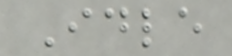Idle
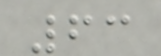63
